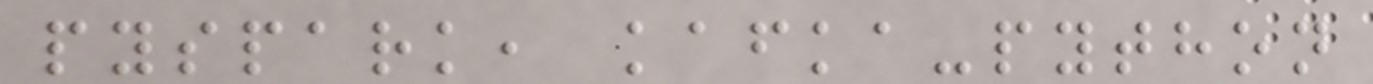pyspark, kafka-python
